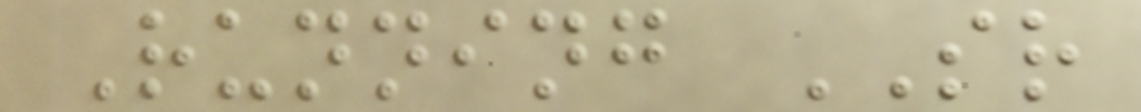Running SR
